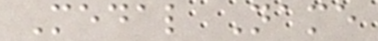Medal Name
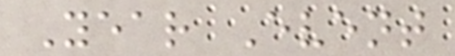Year Event
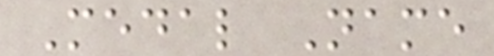Medal Name
